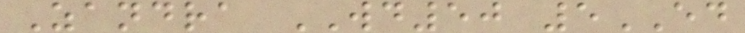Zandra WD50 5ED
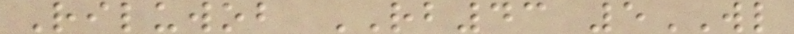Riluwob RB43 5WL
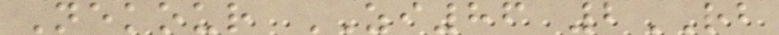Nekour ZI86 2RB
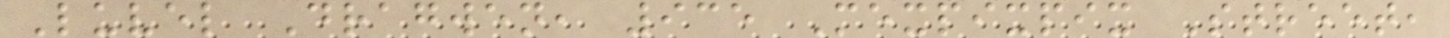Luvel Dragwen, 935 Mexpixpix Street,
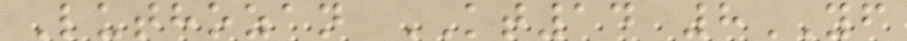Luthozan KT14 8YF
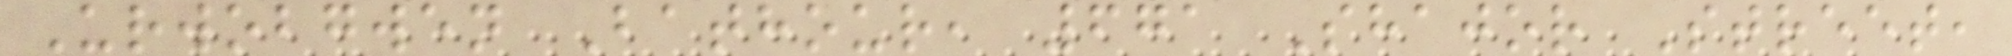Urwobgwen Bathour, 671 Shajor Street,
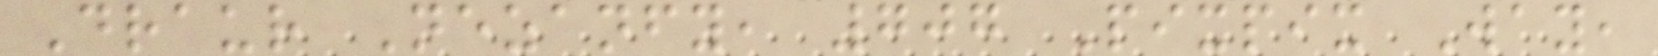Draur Nezanfy, 707 Pixpix Way,
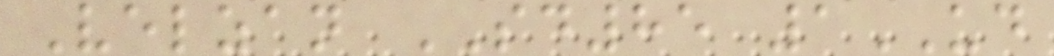Velzan SD85 1UD
